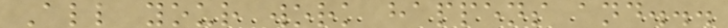All your work happens and...
